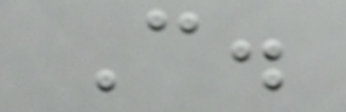C.
